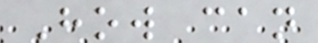How can
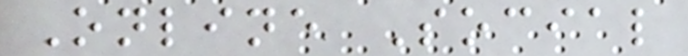Online Social
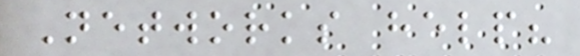Networks help?
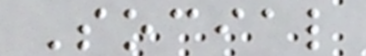Social
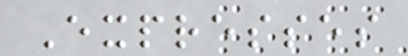Expresses
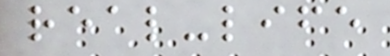real-life
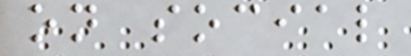on social
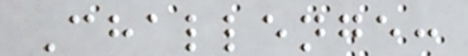Challenge:
